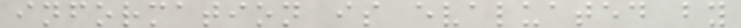information is evaluated by
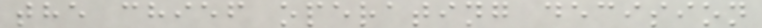the chief operating decision
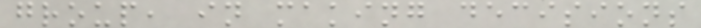group, in making decisions
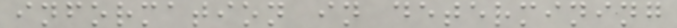information in determining
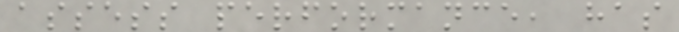assess performance, has
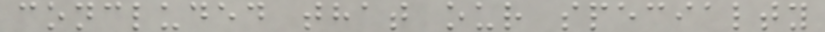concluded that our specialty
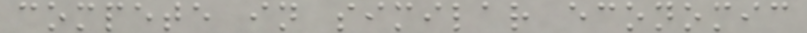compete in similar economic
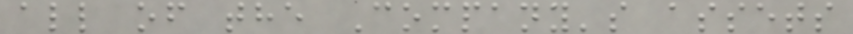all of the Company's assets
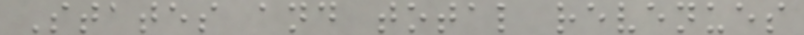States and total revenues
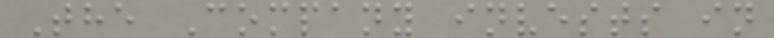The Company invests in
